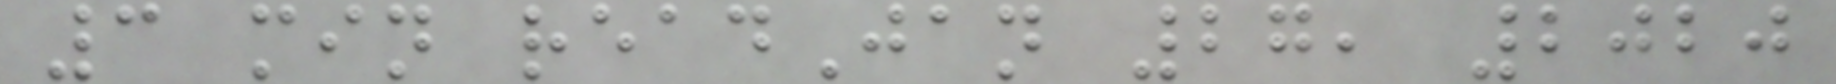3 min readJan 27, 2020
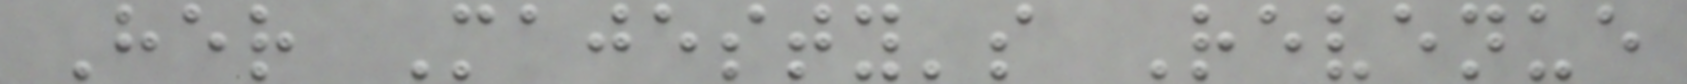Her Majesty's Revenue
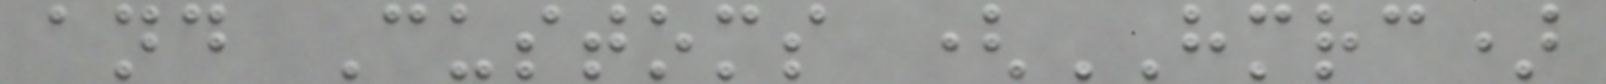and Customs (HMRC)
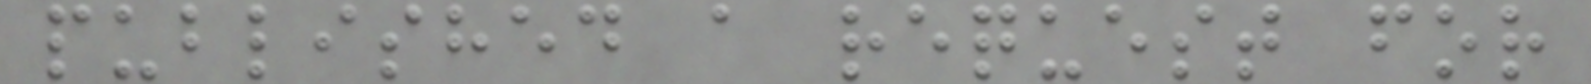published a request for
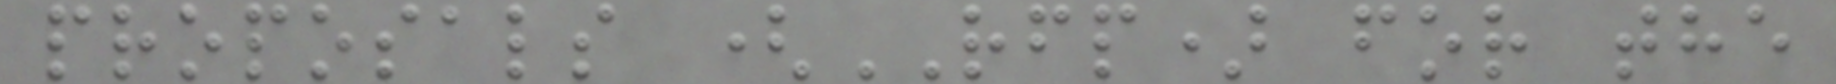proposals (RFP) for the
